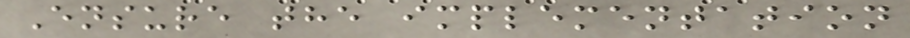Ensure the implementation
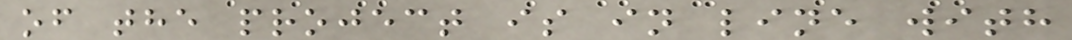of the project is in line with
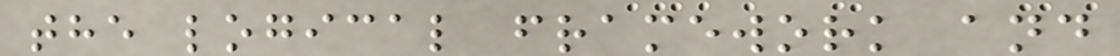the logical framework and
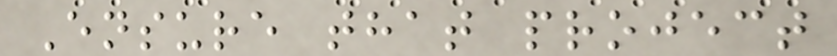Ensure that project
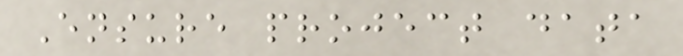Ensure project data
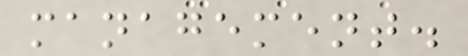management.
